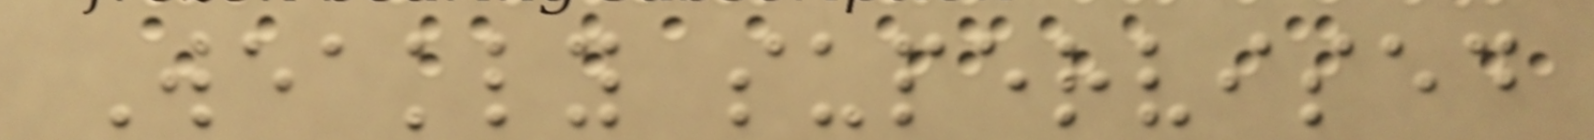Weakly supervised
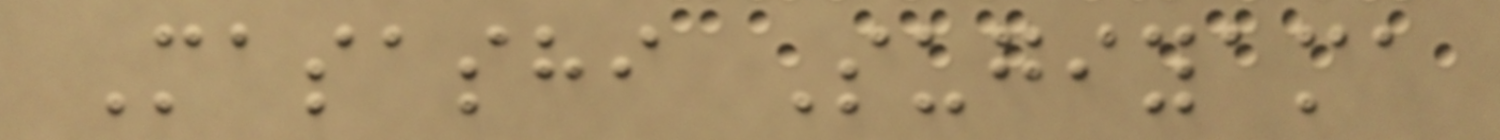Masashi Sugiyama
